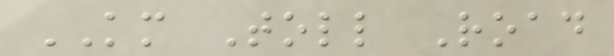KM Toll Road
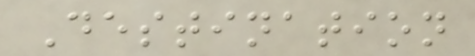Destination
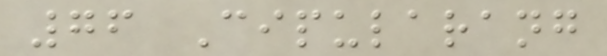76 Cipularang
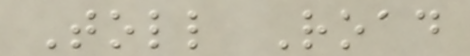Toll Road
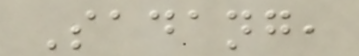Sadang,
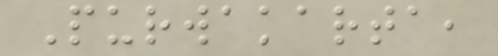Purwakarta,
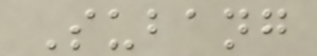Subang
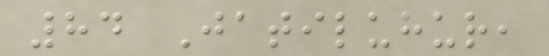84 Jatiluhur,
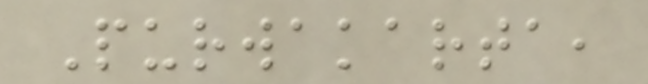Purwakarta,
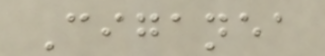Ciganea
